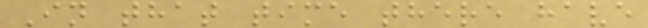In that time there have
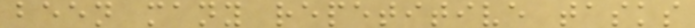been many repetitive tasks
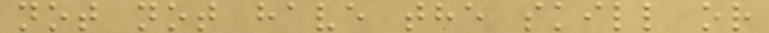not not have the skill or
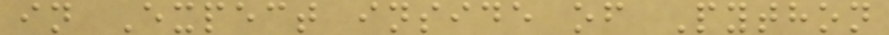in Expect inside of Python
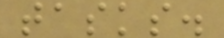tasks.
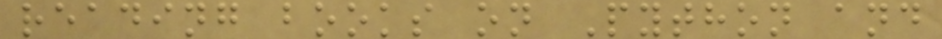reading books on Python and
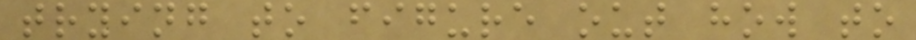trying to figure out how to
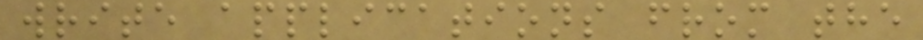write applications from the
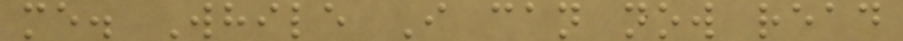me. While I can now read
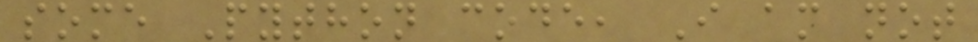some Python code, I am not
